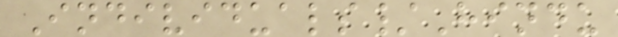Individuals/Hindu
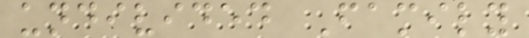undivided Family
